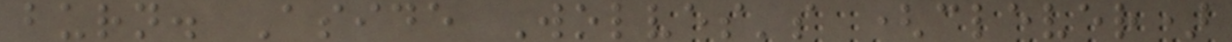burn. Aside Wolves's (clever)
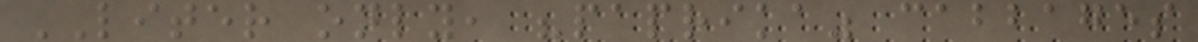LITER only, "paprika" cabbages
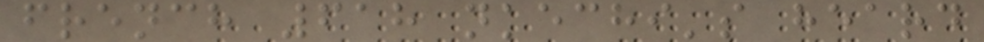french 618 nkechi's heard
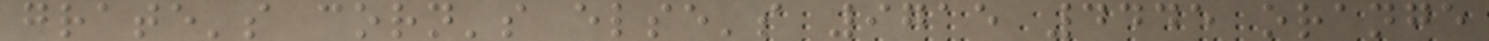grate's corn's else's 9715 4445 orange
